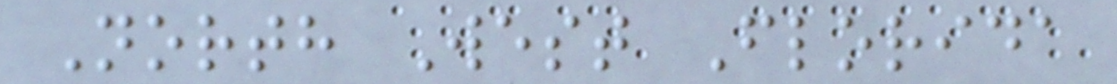North West Florida
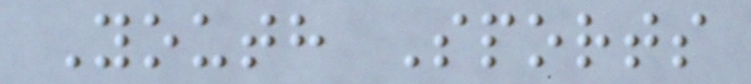Youth Sports
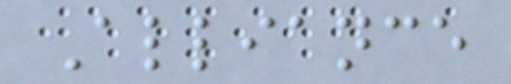Alliance
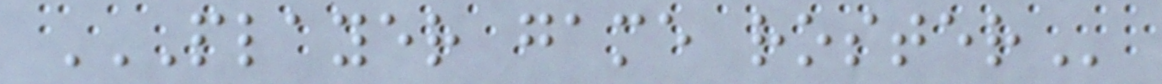PLAYER GAME ROSTER
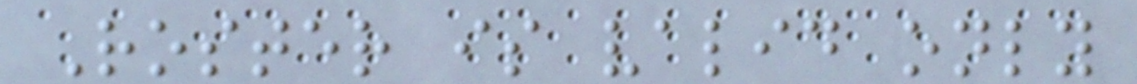Roster is valid only
